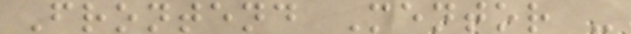Frontend Mentor -
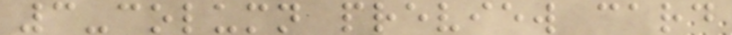3-column preview card
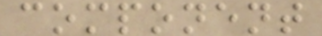component
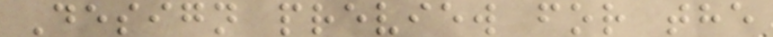Design preview for the
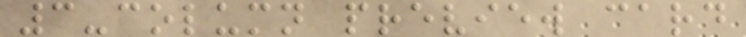3-column preview card
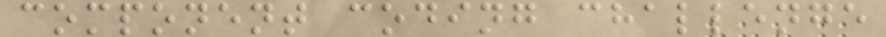component coding challenge
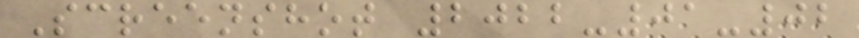Screenshot 2022-01-02
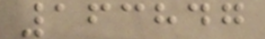163847
